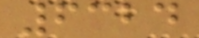6324
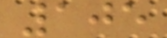105
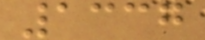1337
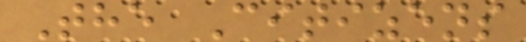The Citizens
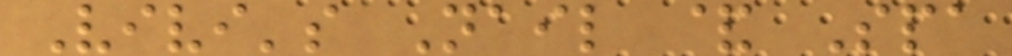Vivi's Nail & Spa
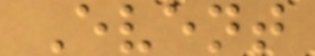Event
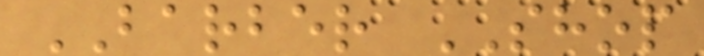BARBER SHOP
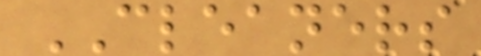CLEANERS
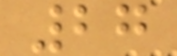27
